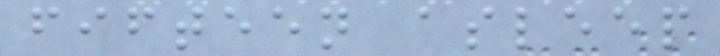fifteen asleep
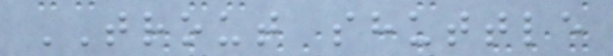TROUT shuttle
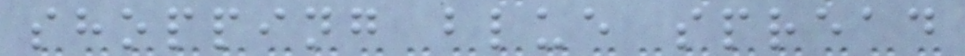shopping blue spread
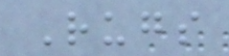Rugs
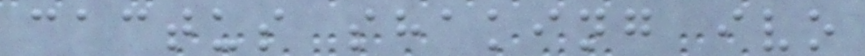cactus shaking ivo
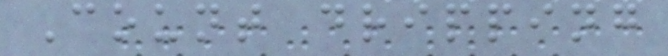Count dripping
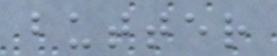butter
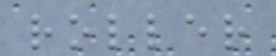roller
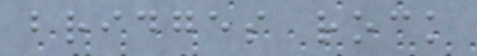bridges rock
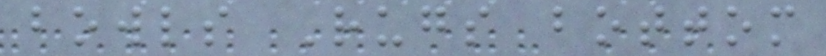bowls Rugs bottom
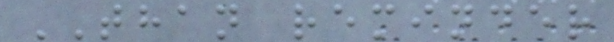THAN reminder
